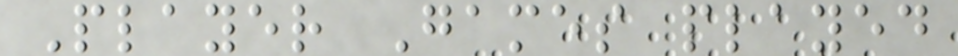Player Games played
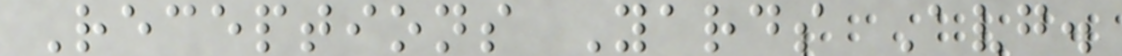Receptions Yards Avg.
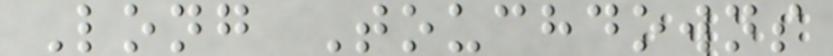Long Touchdowns
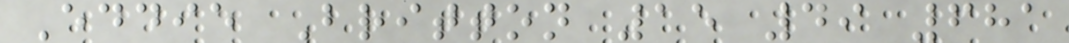Eddie Britton 15 49 681
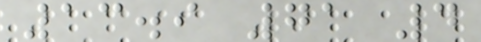13.9 71 4
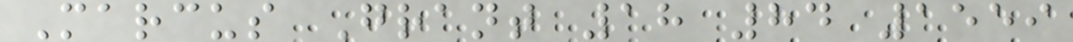Marcus Grant 18 84 1559
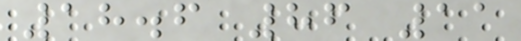18.6 86 11
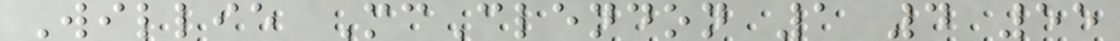Willie McClendon 1 4 55
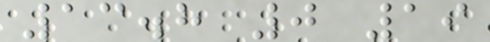13.8 0 19
